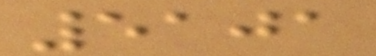5101
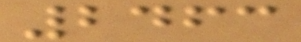2463
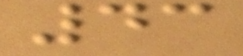43
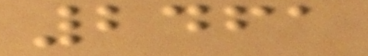2461
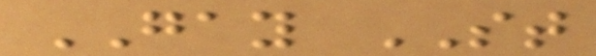GAY ST
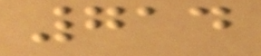714
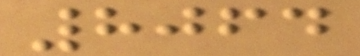8064
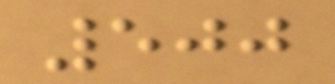500
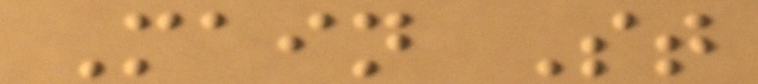Main St
